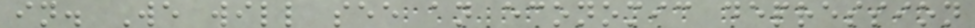in. We will see an economic depression
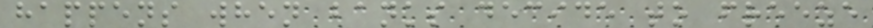happens when banks decide to freeze
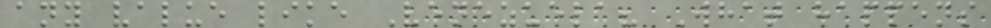any value like Venezuela? What happens
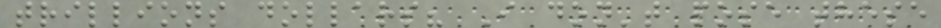trillions dollars? I don't pose these
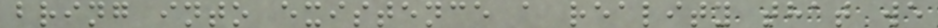bring into existence a reality that we
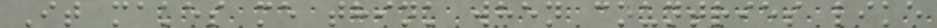It makes me think when countries like
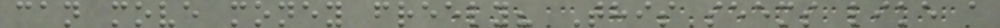can move money freely? This seems like a
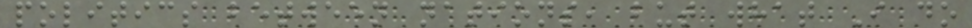politics between nations, but what I do
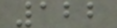122
